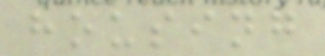housing
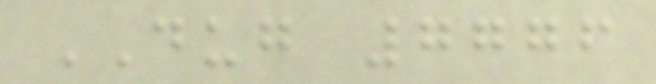DUG 7776
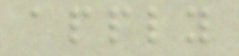apply
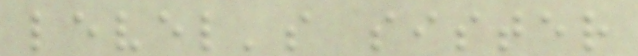level's sister
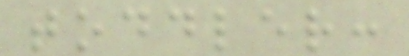toddler:
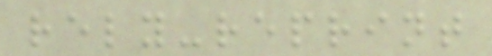rely-reprint
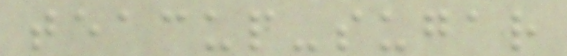teacup-sugar
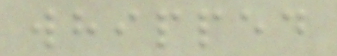whipped
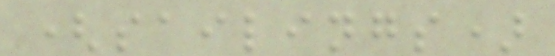(sailings)
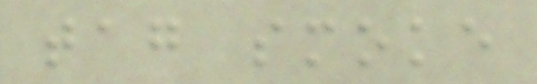tag smoke
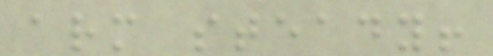arm steady!
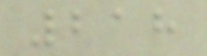218
